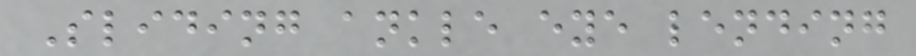Sliding ankle eye lending
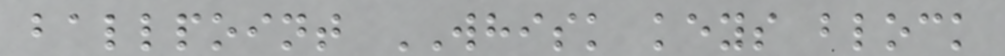ballpoint WHISK keys block
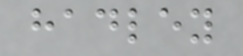hadley
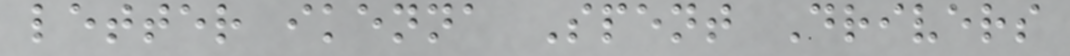letter ikenna Spent Drivers
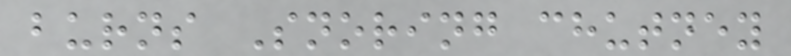burns Snoring chutney
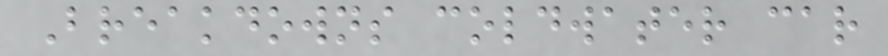Breakdowns coldwater car
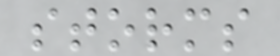storms
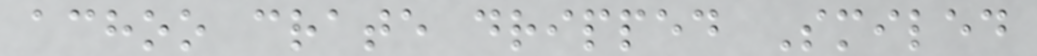achoo crate dripped Smiled
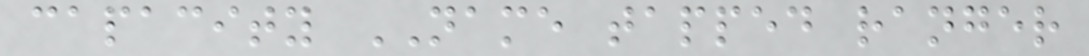capacity NAME tapped ranger
